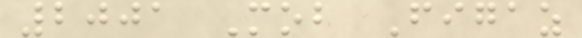2001 Mob Figaz
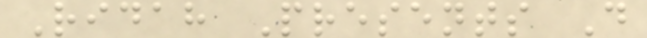Ridah Presents D
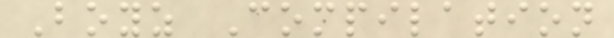Boyz Compilation
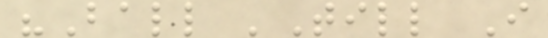"Ball 'Till I
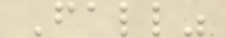Fall"
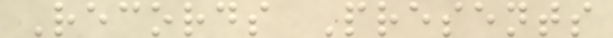Records Presents
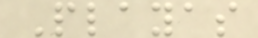Playas
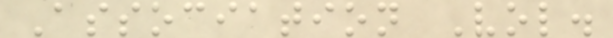Association Vol.
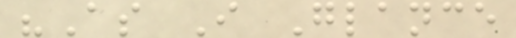"As I Glance
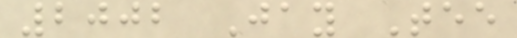2002 Jay Tee
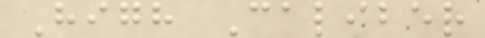High Caliber
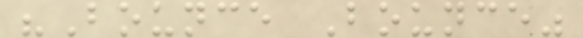"Bounce Bounce"
